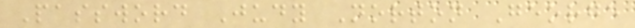Password Judy Norton George
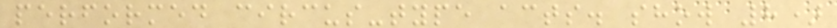performed circus-type acts. show 8)
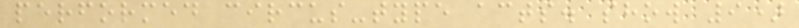performed circus-type acts. show 9)
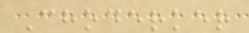Choderker
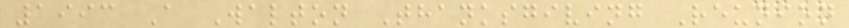1993 A Walton Thanksgiving Reunion
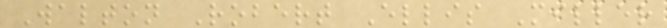Walton Robert Ellis Miller
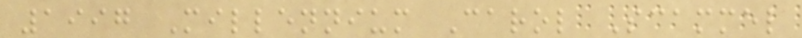1997 Millennium Carol Scammel
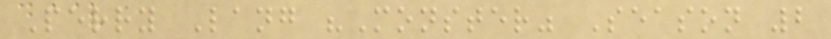Perry Lang "Monster" Season 2
